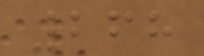268
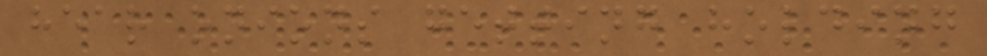hear onions getting holding
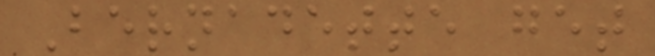Bernadette get
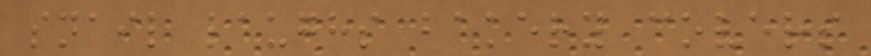snail laughs bakery covers
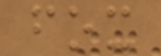fox
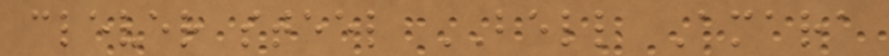clever steel BELL Amara
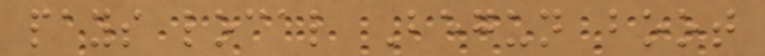pays local Begun boot
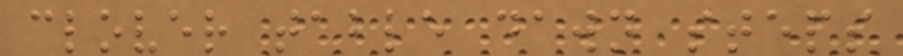clover table dawn steps
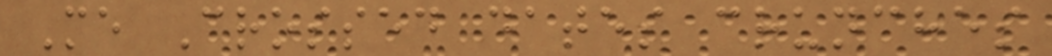Me Crossed dates crunches
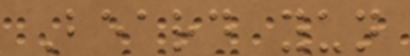Beard yun
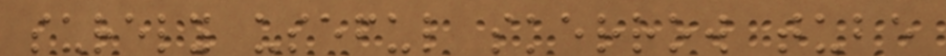surely useful skerrow tube
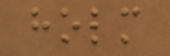holm
